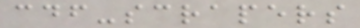cdf-scrapers
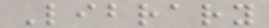Library
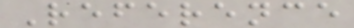Reference
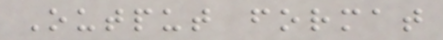Output format
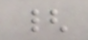{
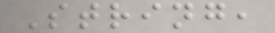String,
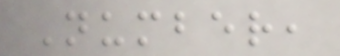Number,
